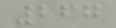267
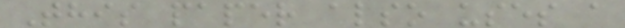This paper also uses a
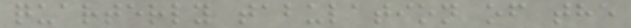quarterly tabulation of the
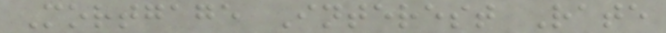Mortgage Interest Rate
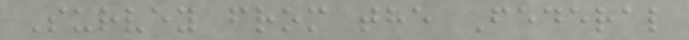Survey from the Federal
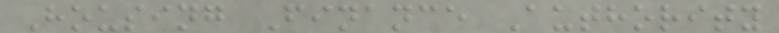Housing Finance Authority
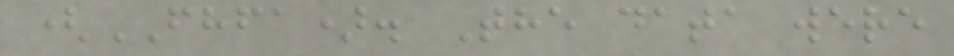(FHFA). The data were
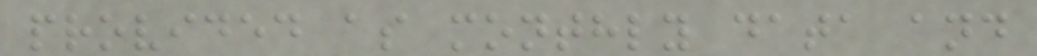provided as monthly data and
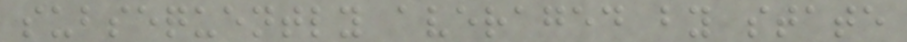subsequently averaged by state
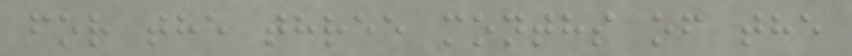for the three months of the
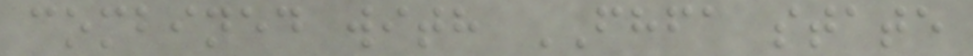combined with FHFA state
